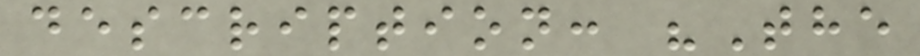description: "The
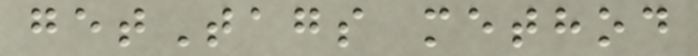getTags method
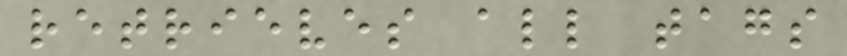retrieves all tags
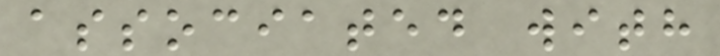associated with
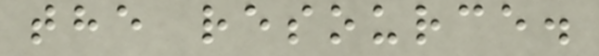the resource.
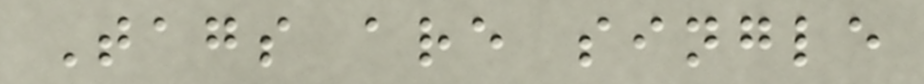Tags are single
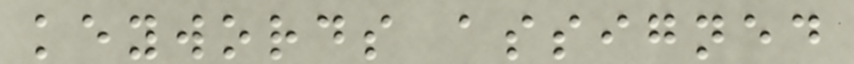keywords assigned
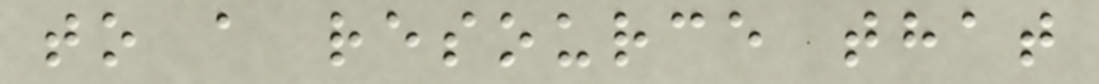to a resource that
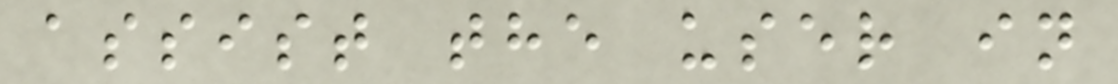assist the user in
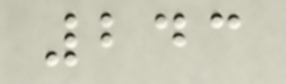243
